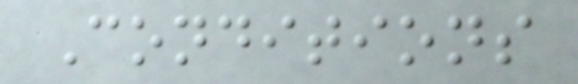Conditions
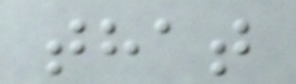that
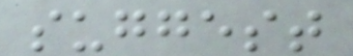suggest
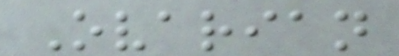Ovarian
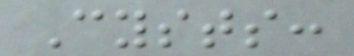Cysts:
